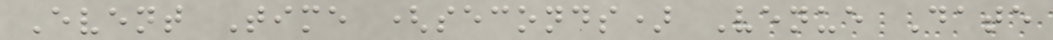Event Time (seconds) Venue Date
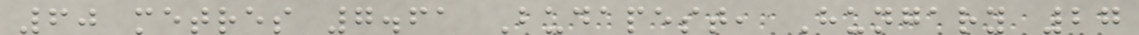60 metres 7.61 Budapest, Hungary 27
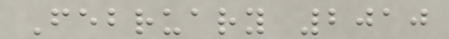February 2010
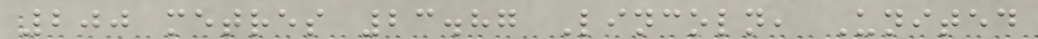200 metres 23.87 Lincoln, United
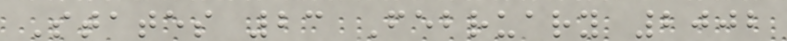States 23 February 2002
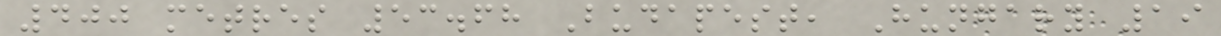400 metres 53.68 Budapest, Hungary 19
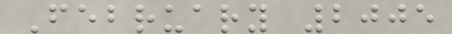February 2005
